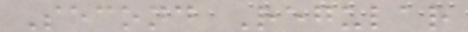Second Regular
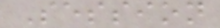Session
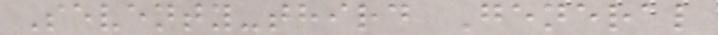Seventy-third General
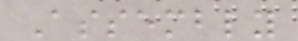Assembly
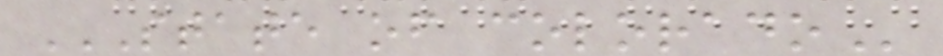STATE OF COLORADO
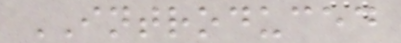INTRODUCED
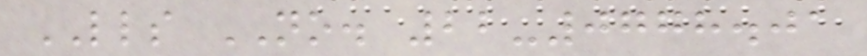LLS NO. 22-0778.01
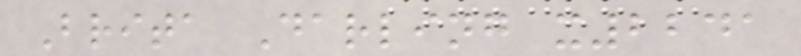Brita Darling x2241
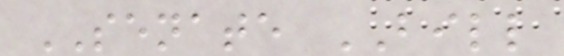SENATE BILL
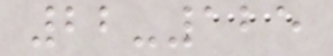22-125
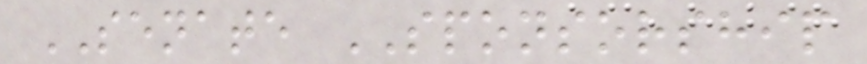SENATE SPONSORSHIP
